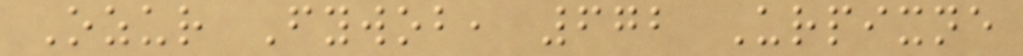Ozur Fywob, 672 Urpixne
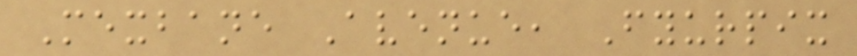Mexbane Avenue, Fyurpix
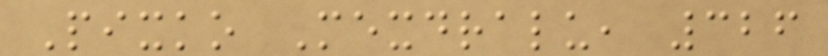Pixko Mexdralu, 326
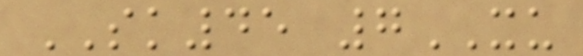SK45 7XU
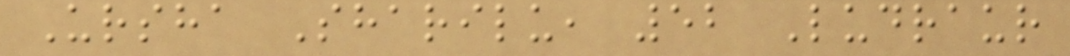Ursha Sharilu, 52 Ludraur
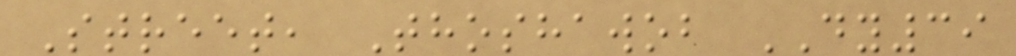Street, Thoshawob DY39
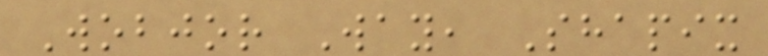Wobjor Way, Shapix
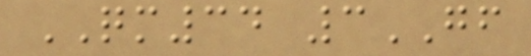QM34 3GF
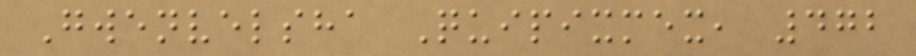Gwenvelsha Quipixmex, 472
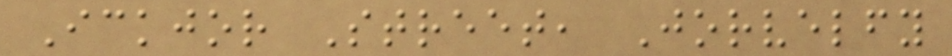Ickjor Street, Jorvelfy
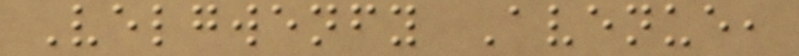Velgwenfy Avenue,
